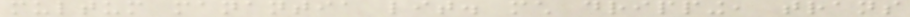multum manantia lit. much dripping, trans
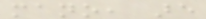mano, are
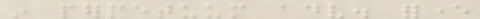in perpetuum adv. forever
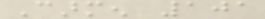Carmen 101
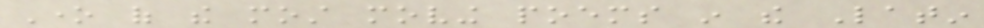One of the most moving poems in the Latin
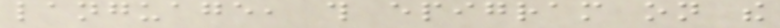language, this epigram on the
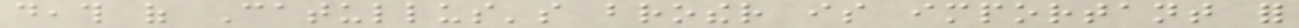death of Catullus's brother is important for
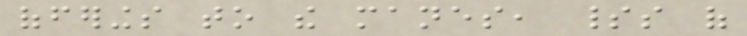offerings to the manes, spirits of
